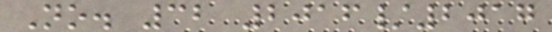No. 32 2016/2017
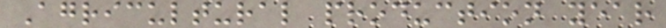Agricultural production year
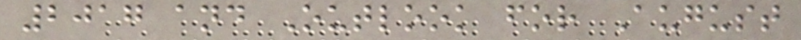2017 and Outlook for August
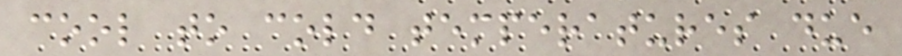cool to cold temperatures due
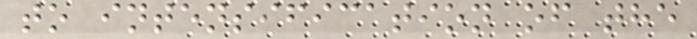to intensification of the
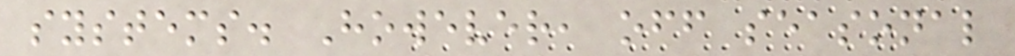systems. However, off seasonal
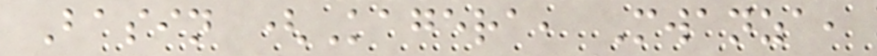Basin (Kagera, Mwanza,
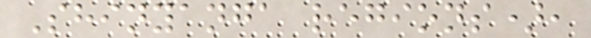Shinyanga regions),
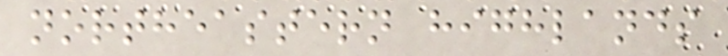northeastern highlands
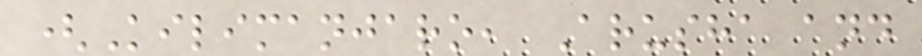(Kilimanjaro, Arusha and
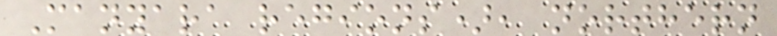Manyara regions), northern
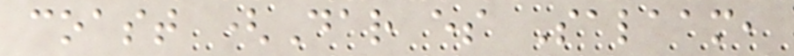coast (Dar es Salaam,
